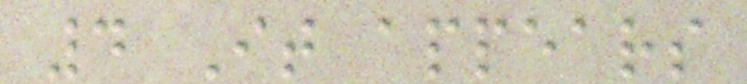4 It appears
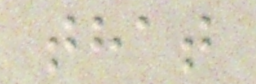that
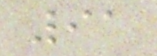91
